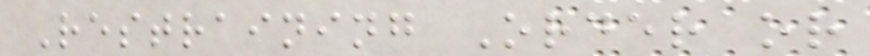Restraining Order or
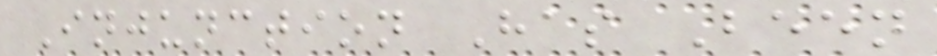Injunction Has Been
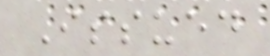Issued
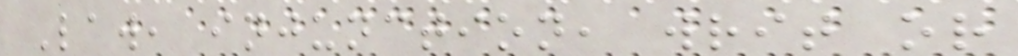Law, injunction, writ or
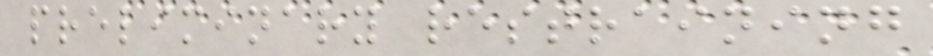preliminary restraining
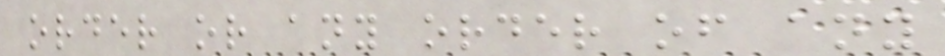order or any order of any
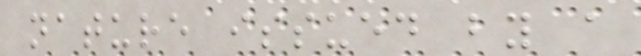nature issued by a
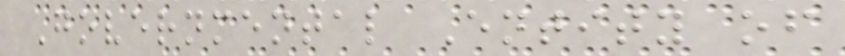Governmental Entity of
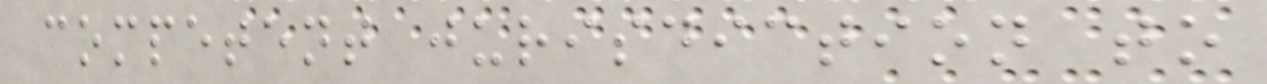competent jurisdiction to
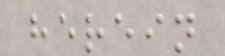herein
